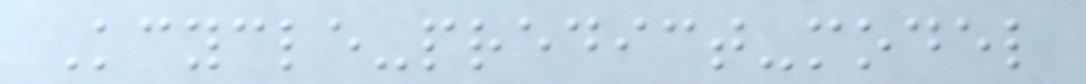Kcycle-predict-model
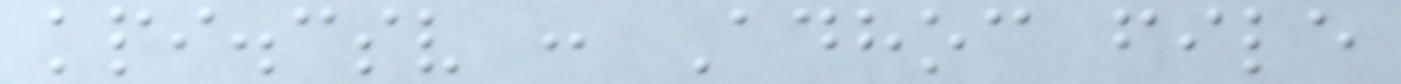kpi.csv : Adhoc file
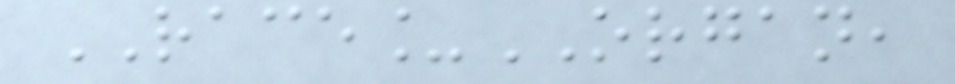RACE_ORGAN,
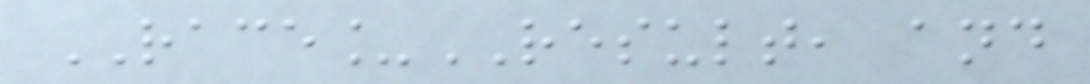RACE_RESULT, and
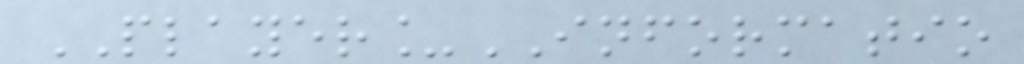PLAYER_INFORMATIO
